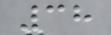38
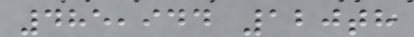485,944 120th
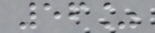56%
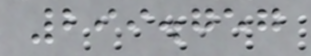299.757
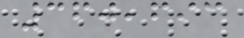360,693
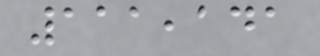111,141
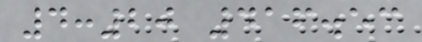4:20 416.53
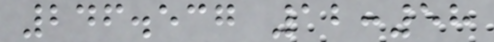246.537 12:58
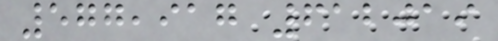577,917 612019
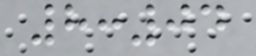8:04
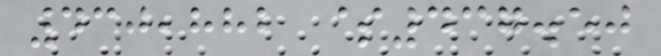430,882 $437.50
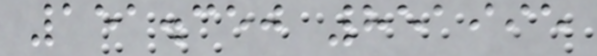151.350 851995
